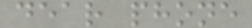dear phone
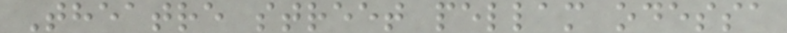Theatre street pellam odessa
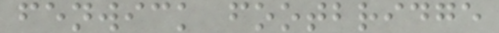fenwick footbridge
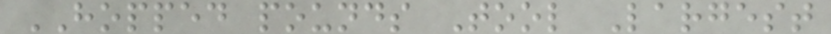HOPPED pounds Tool Largest
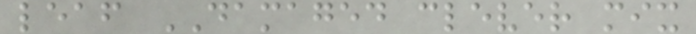leaf DAMAGED clever mix
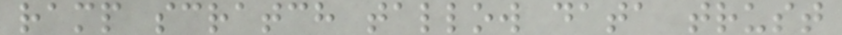ramp scratch tallow data trust
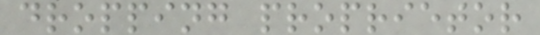dropping proprietor
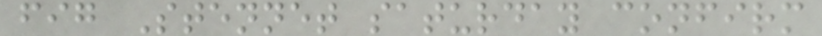fig Stennet saturday confirm
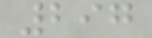297
